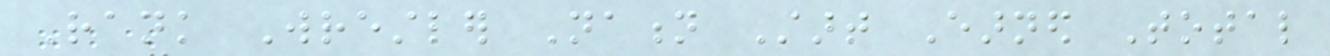Rank Wrestler Nation Start Earned Total
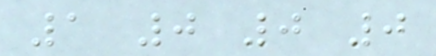1 0 0 0
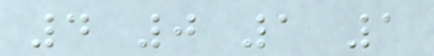4 0 1 1
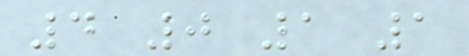4 0 1 1
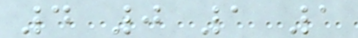4 0 1 1
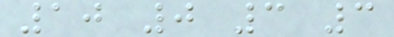10 0 3 3
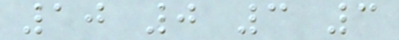10 0 3 3
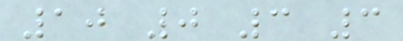10 0 3 3
